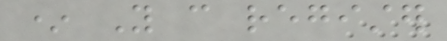* You can register
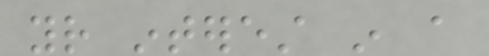your interest in a
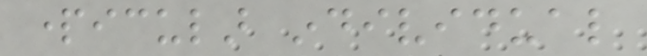particular individual
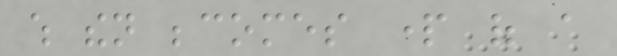which then becomes part of a
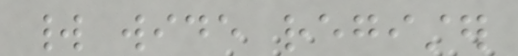world wide register
